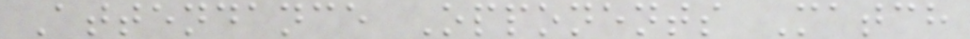Attendance Opponents Match
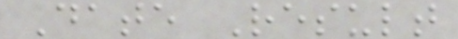Date Result
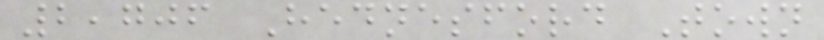2,706 Hednesford Town
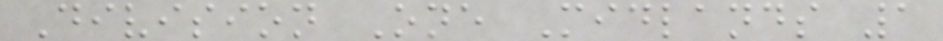Division One Midlands 1
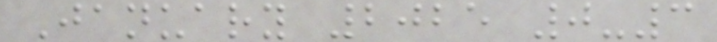January 2025 0-3
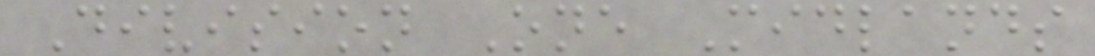Division One Midlands
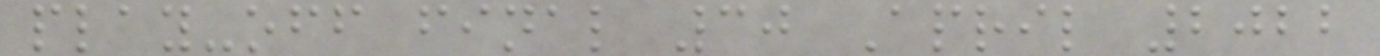play-off final 30 April 2022
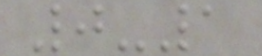0-1
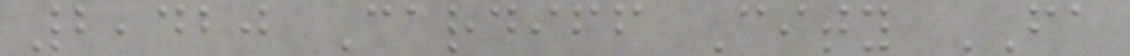2,420 Cardiff City FA
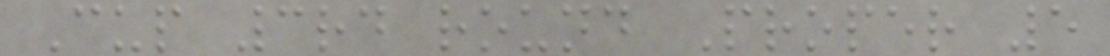Cup 3rd round Proper 5
